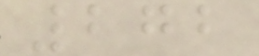272
